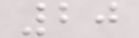20
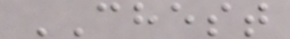CHEST
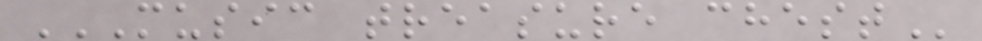MUSIC TREASURE CHEST
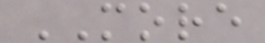MORE
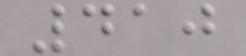410
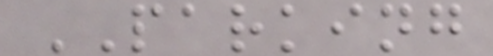PARKING
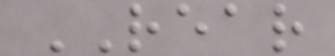REAR
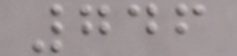746
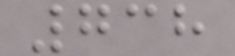738
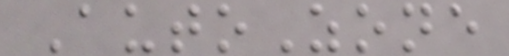AutoZone
